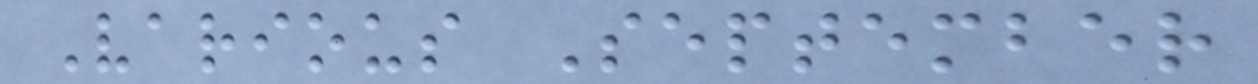Various September
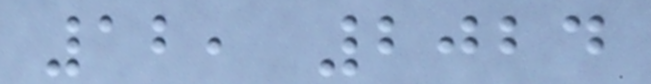12, 2024
